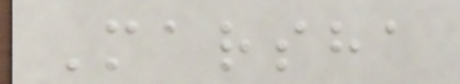Marsha
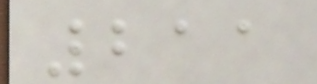211
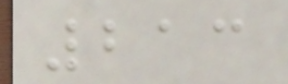213
